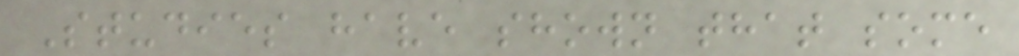Studies have shown that some
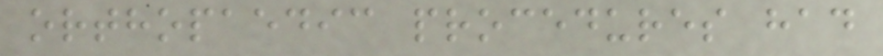orthopaedic procedures had
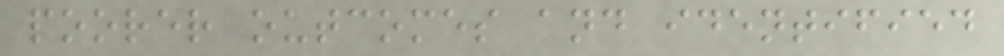poorer outcomes and identified
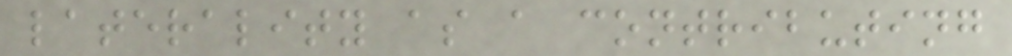laterality as a contributing
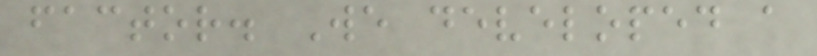factor. We developed a
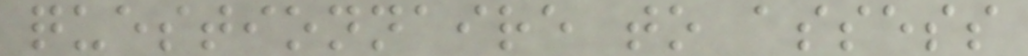questionnaire to assess
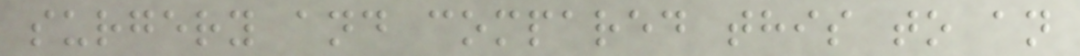surgery and compared this to an
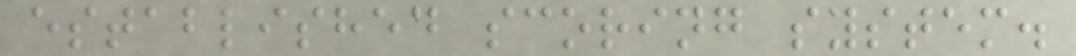established scoring system.
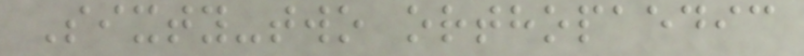Sixty-two orthopaedic
